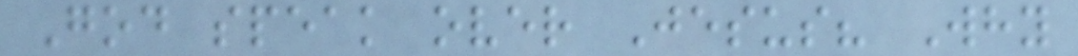God speak over Jesus? Why
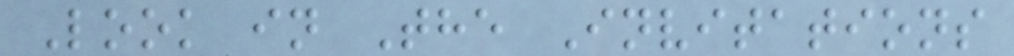Look in The Invitations
